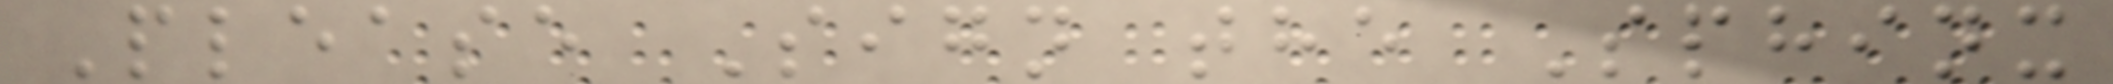Please Sign the Sphinx
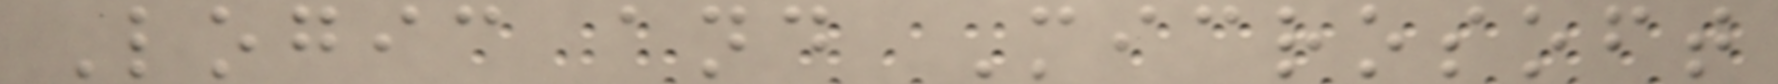Logic and Microsoft
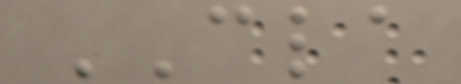CLA
